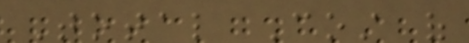Total Cost of
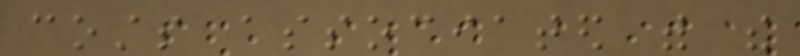costs associated with the
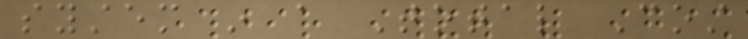system in a Total Cost
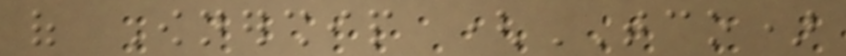of Ownership (TCO)
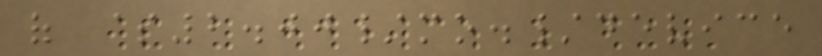of $2.00/mo./device
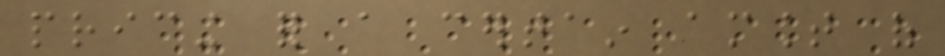pricing for a certain amount of
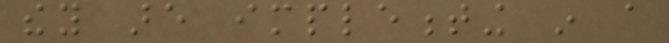they are implementing in a
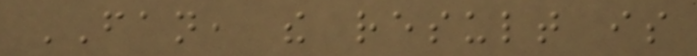FAN, the result is
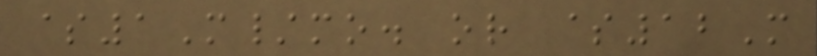$1M/mo. or $12M
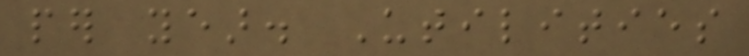per year. Utilities
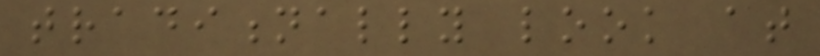traditionally look at
